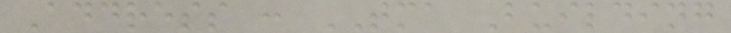Address : TMA Building
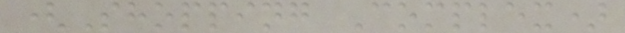(Shopping Complex)
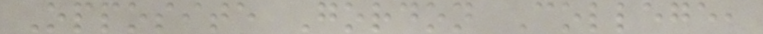Opposite Gordon College,
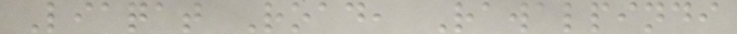Liaqat Road, Rawalpindi
